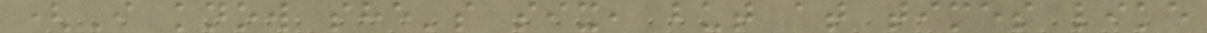(I know she's six, but at times like
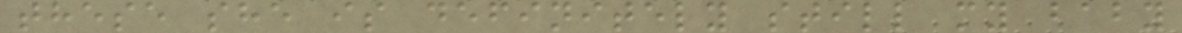these she is definitely still my baby
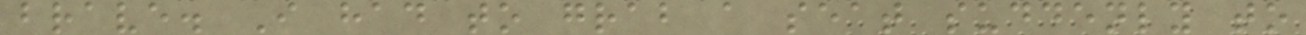brave. I had to grab a seat suddenly to
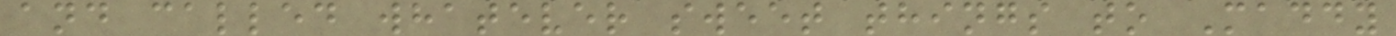and called whatever sweet things to Maddy
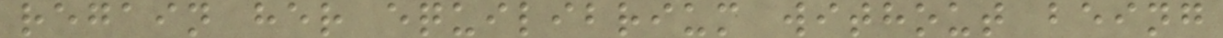regain her equilibrium without being
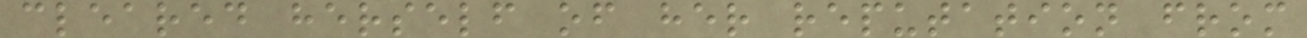cleared herself of her reputation from
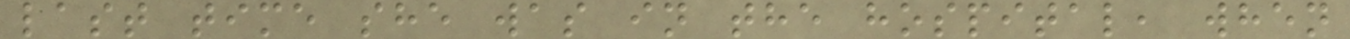last time she was in the hospital, when
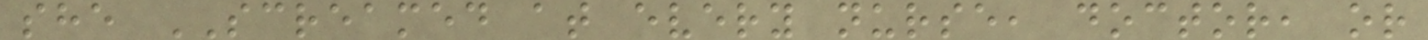she SCREAMED at every nurse, doctor, or
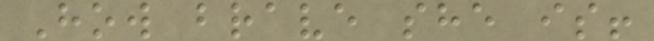How brave she is!
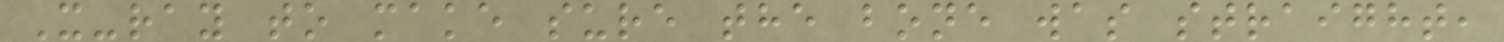X-ray to make sure the bone was straight,
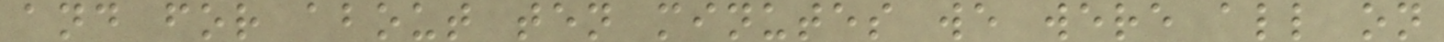and for about ten minutes we were all on
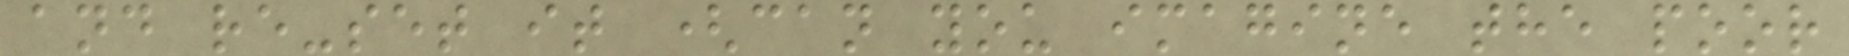and re-set it (can you imagine the poor
